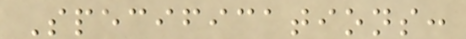Specifications:
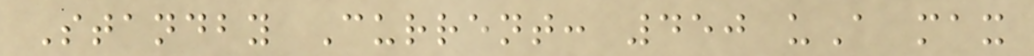Standby Current: 450 uA max
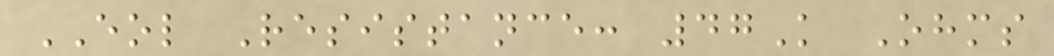EOL Resistance: 47K Ohms
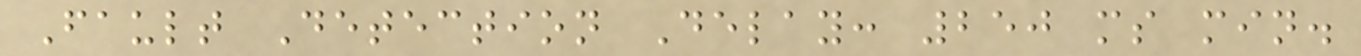Fault Detection Delay: 250 ms min.
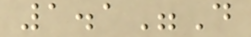1.1"D
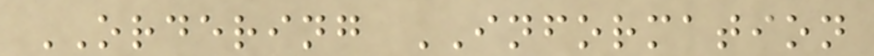ORDERING INFORMATION
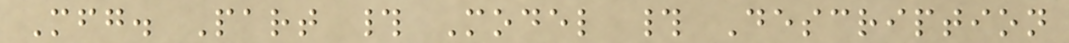Mfg. Part # Model # Description
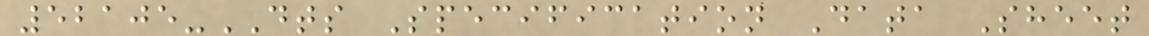52105-DTS Specification Data Sheet
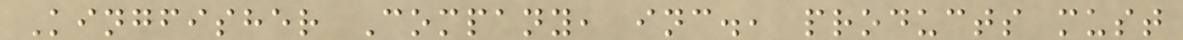Kingfisher Company, inc., products must
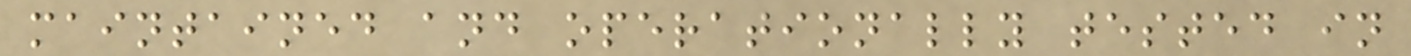maintained and operationally tested in
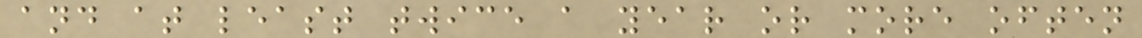and at least twice a year or more often
